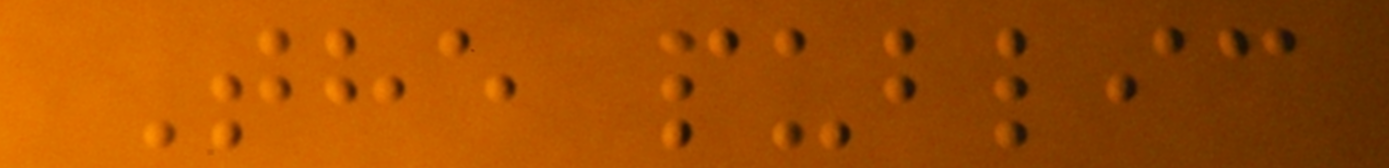The public
